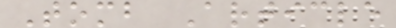Tomb Article
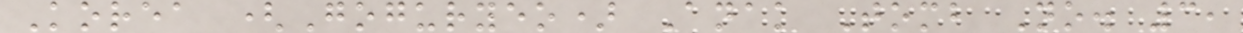Korea (Goguryeo) Anak Tomb No. 3,
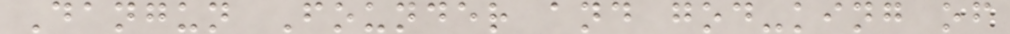Dangun Founder and god-king of
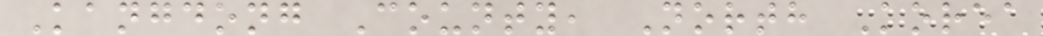Kangdong County, North Korea
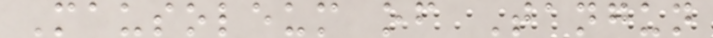Mausoleum of Tangun
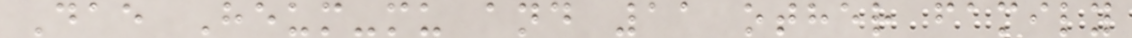Dae Heum-mu and 11 other family
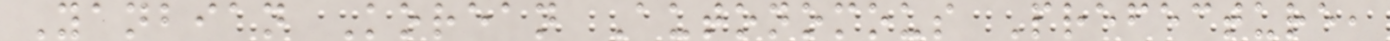Yanbian Korean Autonomous Prefecture,
